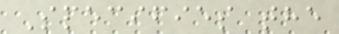Specifies the
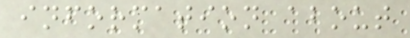information about
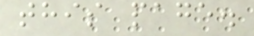this page.
